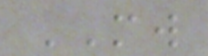MW
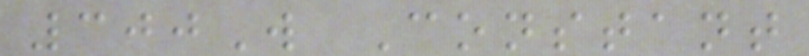300W Constant
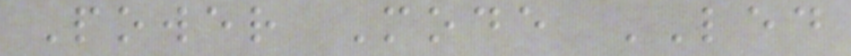Power Mode LED
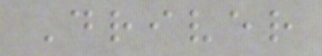Driver
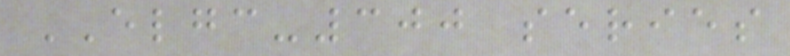ELGC-300 series
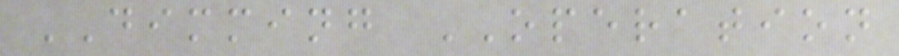DIMMING OPERATION
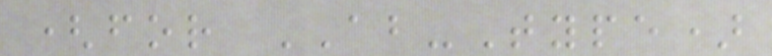(for AB-Type)
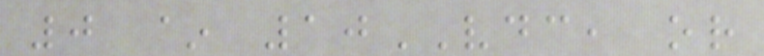0 ~ 10VDC, or
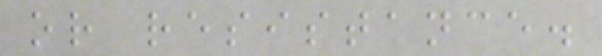or resistance.
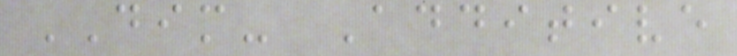DIM- Additive
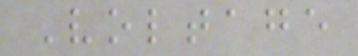Voltage
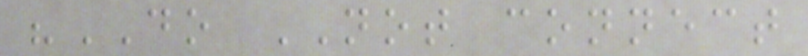"DO NOT connect
